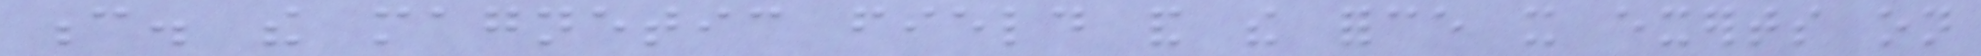c. the magnetic field and the force it exerts on
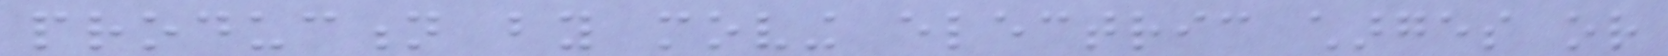production by moving electric charges or
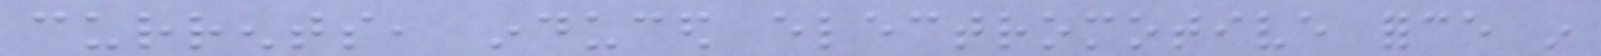currents, induced electromotive force in
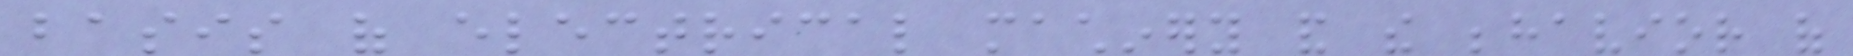basis of electrical machinery and the behavior of
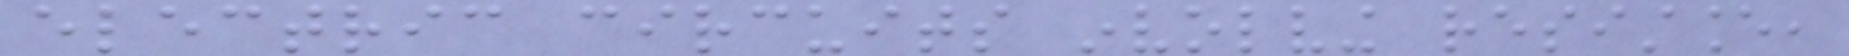electric circuits involving resistance,
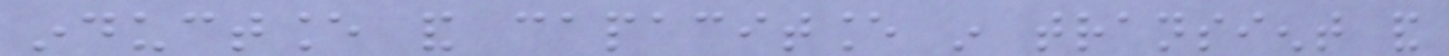inductance and capacitance in transient and
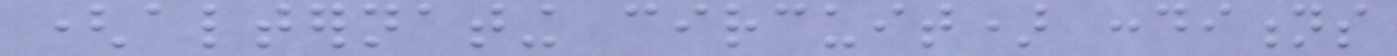(alternating circuit) conditions
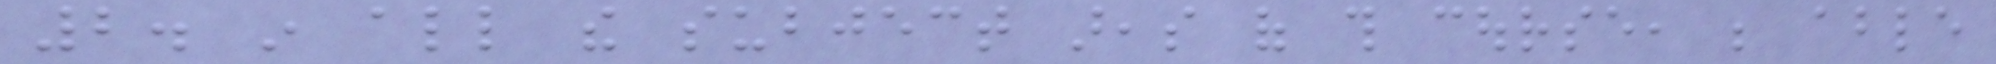2. in all the subject areas of this course, be able
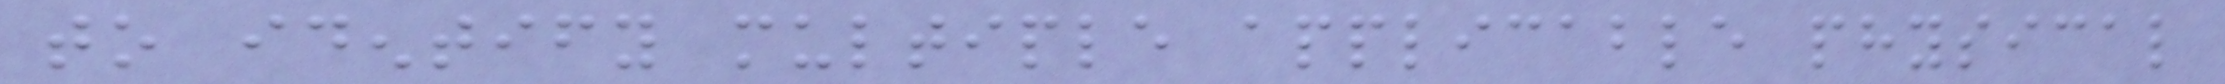to identify multiple applicable physical
